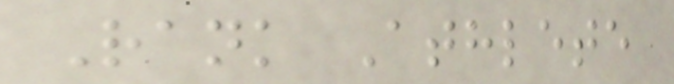Rank Athlete
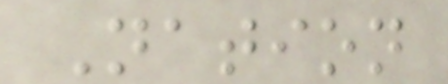Nation
